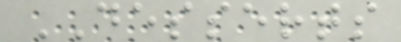DESSERTS
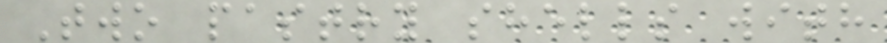Two pastry shells with
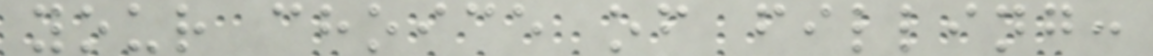your choice of filling:
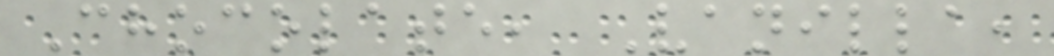Chocolate, Vanilla,
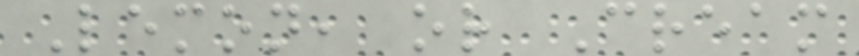Lemon, or Cream
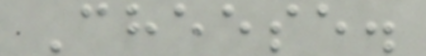Cheese.
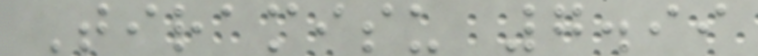Tiramisu 7.99
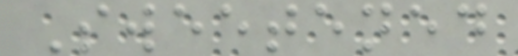Sweetened
